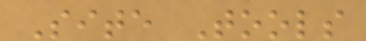Site Tools
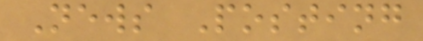News Posting
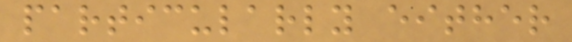particularly either
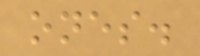ones.
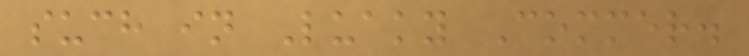such in Luaky Commer.
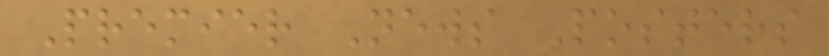Premier News Posters
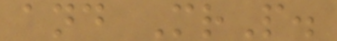and MrP.
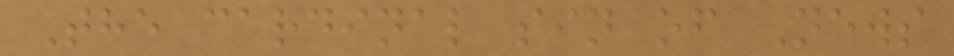The cardinal sin of News
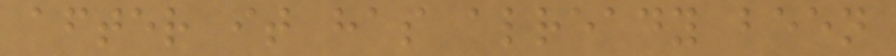after it has already been
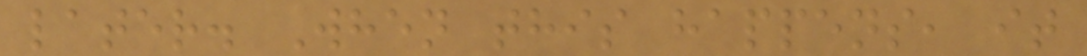later. When this happens, it
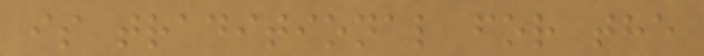is traditional for the
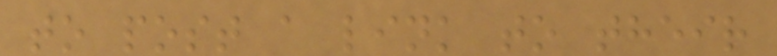to post a link to their
